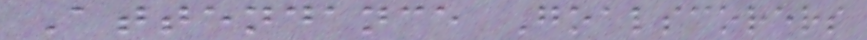Attendance Goalscorers
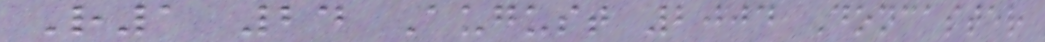R1 24 August 2004 Doncaster
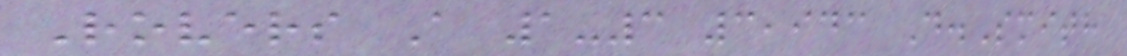Rovers A 1-3 3,943 D.Smith
